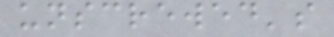unscrewed's
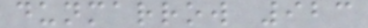dunmarrow 923
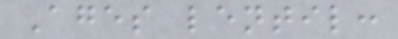Ages lentil:
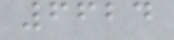6624
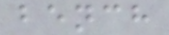bench
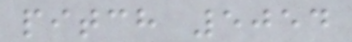pitch 5054
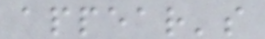appear's
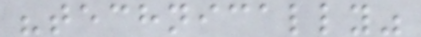"technically"
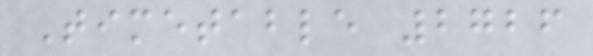Timetable 2726
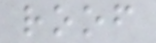roof
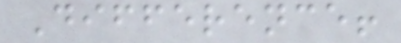Difference!
